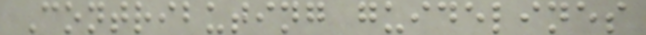Contributing guidelines
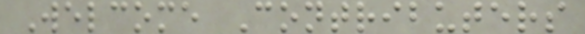Welcome Contributers
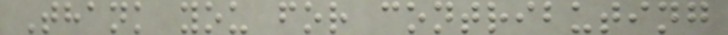Thank you for contributing
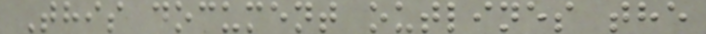This document outlines the
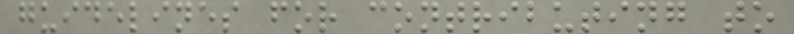guidelines for contributing to
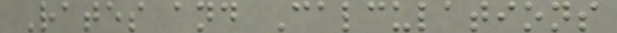Rates and Calculations
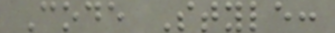Code Style:
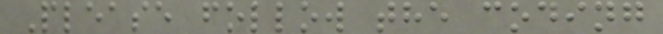Please follow the coding
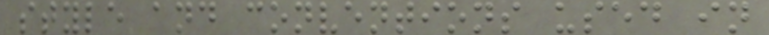style and conventions used in
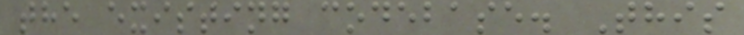the existing codebase. This
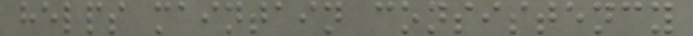helps maintain consistency
